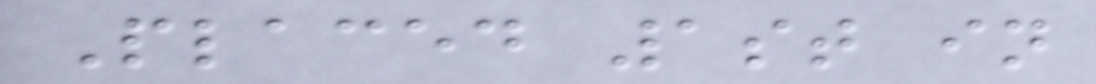Placed 1st in
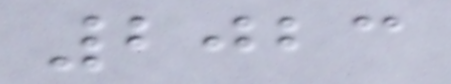2023
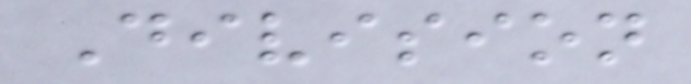Division
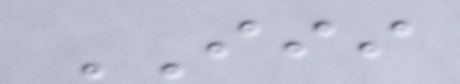III
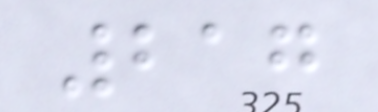217
